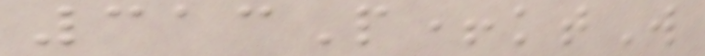313P+ktW
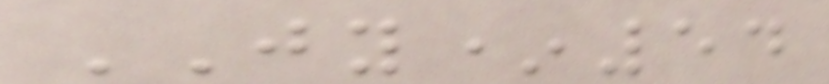JY*54
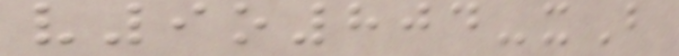v9o804-xB
